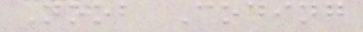Noob Coding
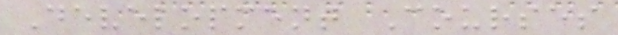Development Courses
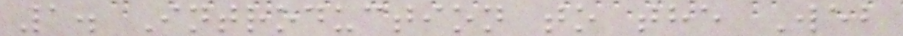1. Introduction to the Web
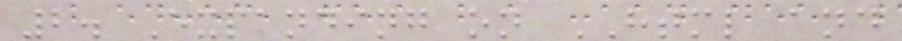2. Expanding on HTML and
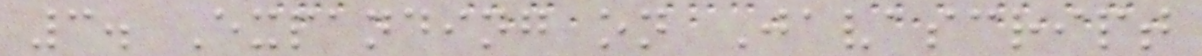3. Expanding on Javascript
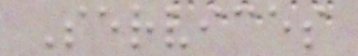Services
